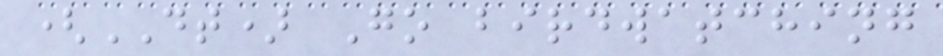(DT) Go birdwatching
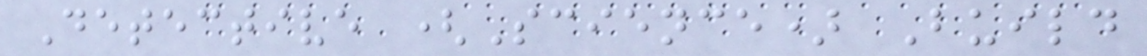Detective (Science) Build
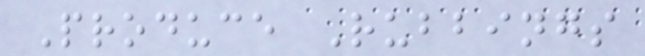Produce Rubbings
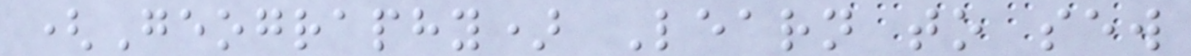(Geography) Learn to sew
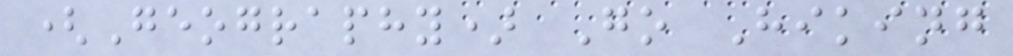(Geography) Go Hiking
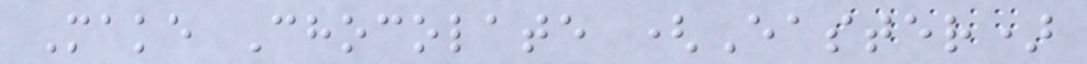Make Chocolate (Easter)
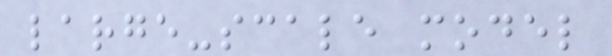large-scale model
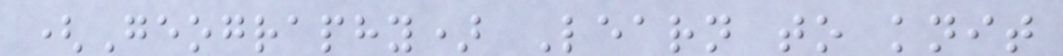(Geography) Learn to knit
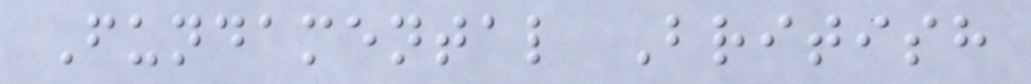Fundamental British
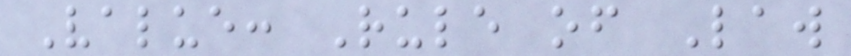Value: Rule of Law
